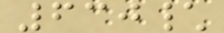630\
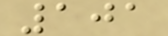101
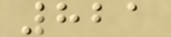821
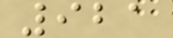921
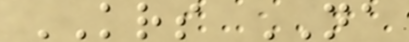KRS NA
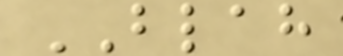BLAH
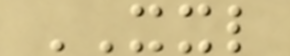XXL
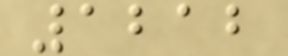1212
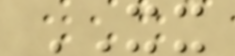XX
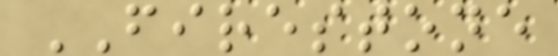FIRESTONE
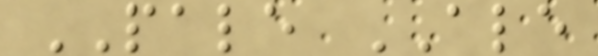PALE ALE
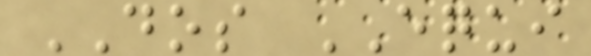DOS EQUI
